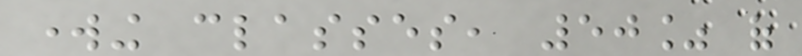working classes, 50% of
